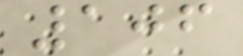106
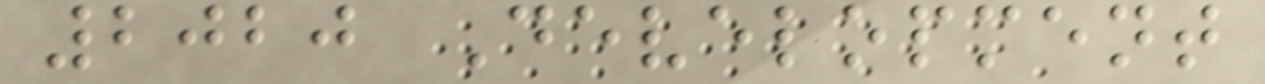2020 Development
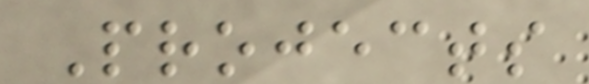Projects
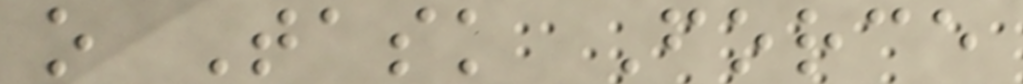o Task Force
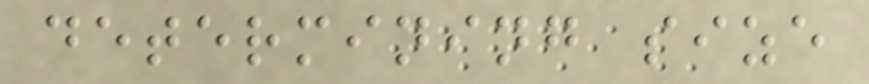determining size
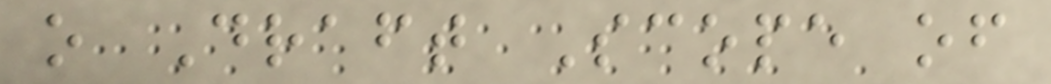o Draft Scope of
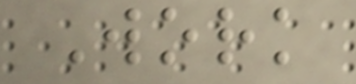Work
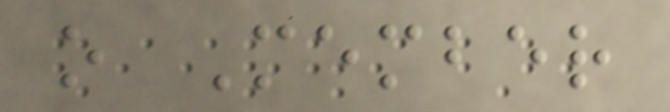o Member
